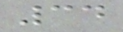34
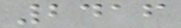2416
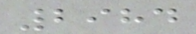2984
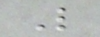L
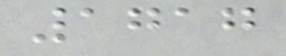1717
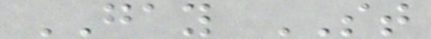GAY ST
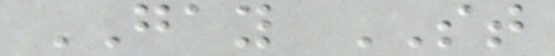GAY ST
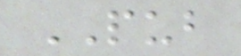PUB
